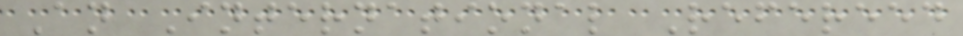An International Refereed
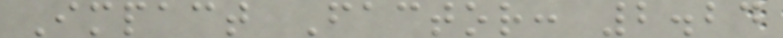Impact Factor: 2.24
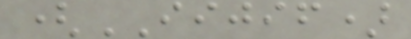(IIJIF)
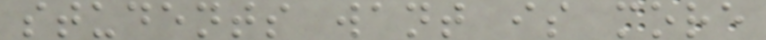students want is more
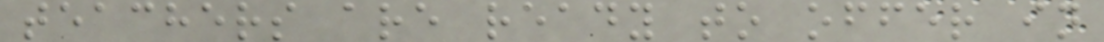teachers are ready to offer in
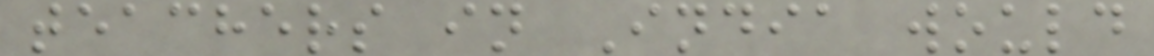teachers in India would
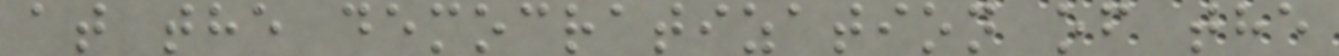at the democratization of the
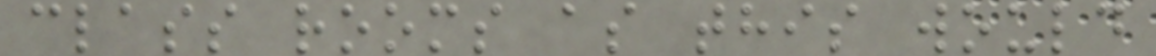class rooms as this would
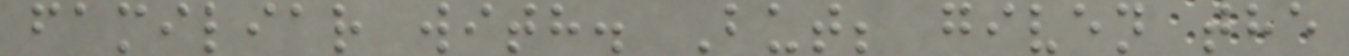familiar with. But; given the
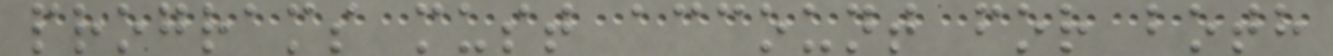programs must account for both
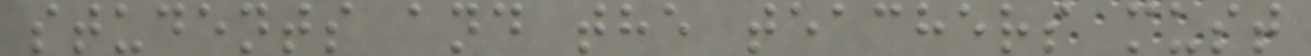students and the teachers must
